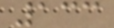133
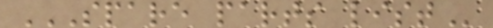SPARE PARTS LIST
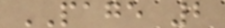PAGE 2
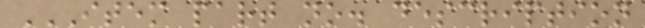ITEM PART NO. DESCRIPTION
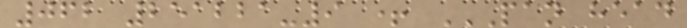062 251221-9 + PAN HEAD
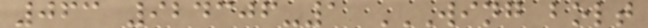063 924306-1 WING BOLT
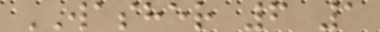WASHER 6 1
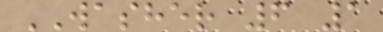WASHER 6 1
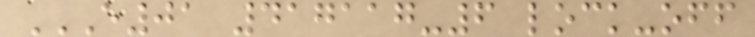E01 417117-6 LOCK-OFF
